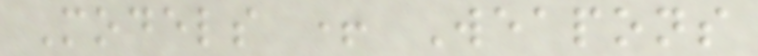Models + Weapons
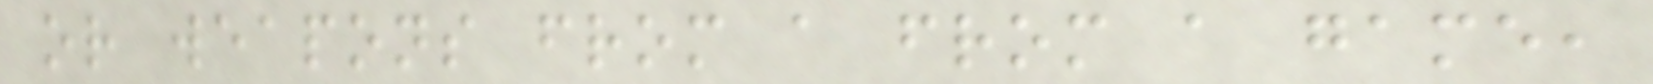or weapons from a from a game,
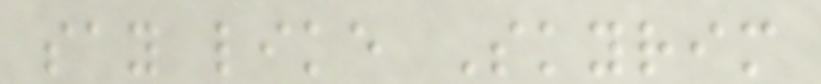say like Skyrim
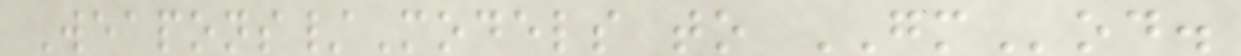Weapons/Models to GMod.
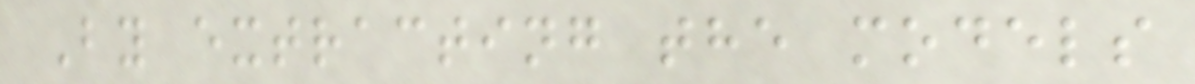By extracting the models
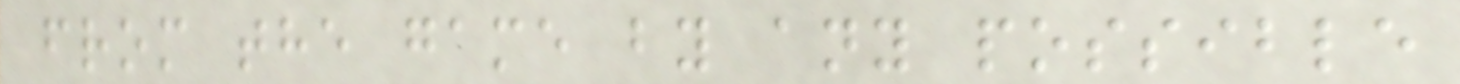from the game by any possible
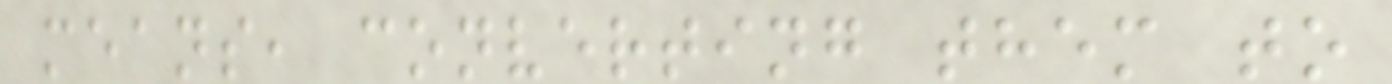means, converting them to
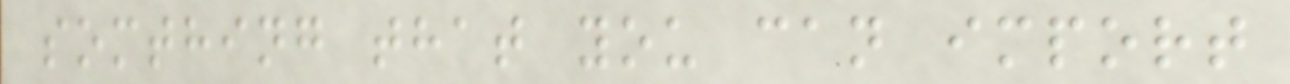somthing that you can import
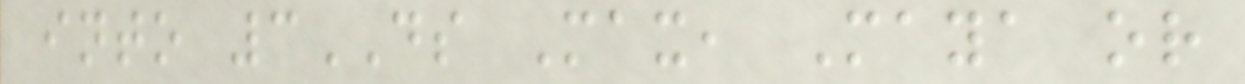into 3DS Max, Maya or
